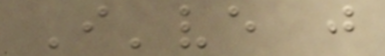I've just
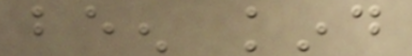been kind
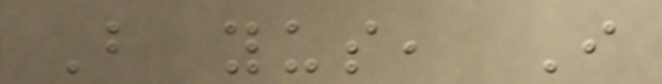But yus, I
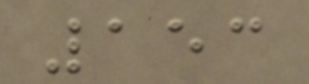153
